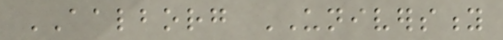AALBORG UNIVERSITY
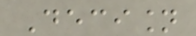Decision
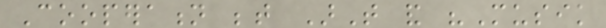Cooperation between ArT and "Musik
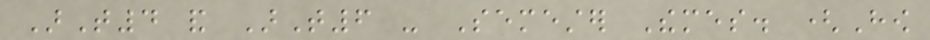ArT4 and ArT6 - Semester Themes. (How
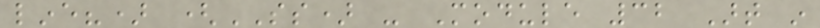line?) (SS) - Module 32 Art in
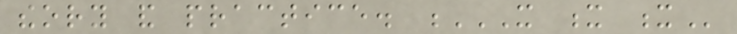theory and practice. X X X
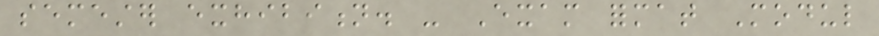semester exhibition. - Exam format Modul
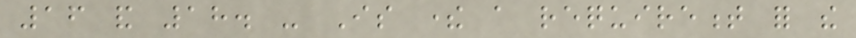16 and 18. - Is there a requirement for the
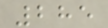285
